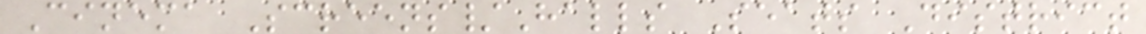Cinema Screens/Halls Seats District
